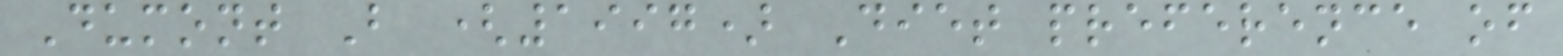Dumont B (1997) Diet preference of
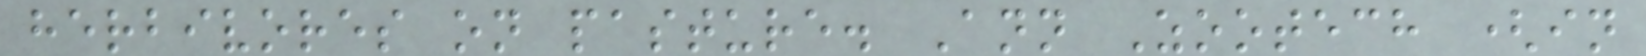herbivores on pasture. Ann Zootech (in
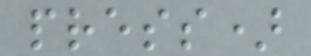press)
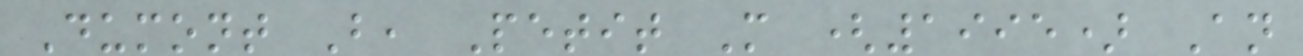Dumont B, Petit M (1995) An
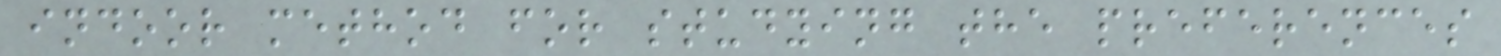indoor method for studying the preferences
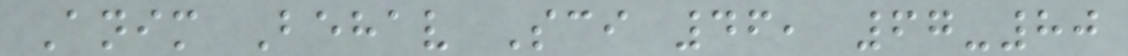Anim Behav Sci 46, 67-80
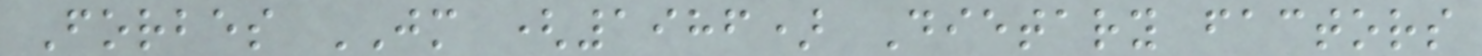Forbes JM (1986) Dietary factors
